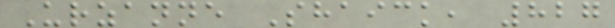Urzanne Shaick, 827
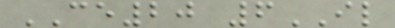CE20 6IL
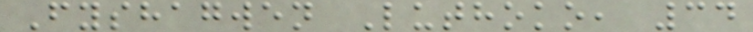Fyshagwen Luthoko, 34
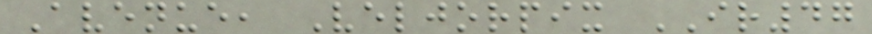Avenue, Veljorpix IR47
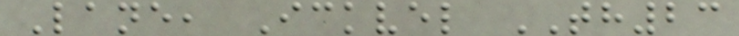Lane, Ickvel TH23
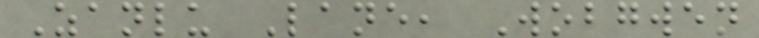Zanlu Lane, Wobgwen
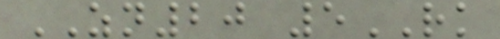ZN20 5RK
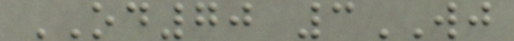OD70 3WJ
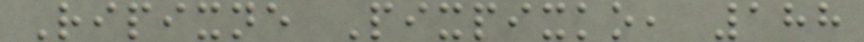Ripixne Pixpixko, 188
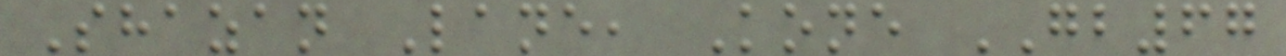Shazan Lane, Kone GB67
